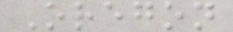Oregon
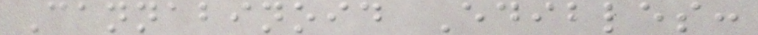Cannabinoid Edibles:
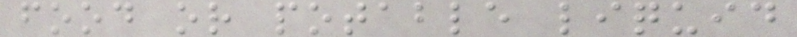food or potable liquid
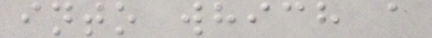into which a
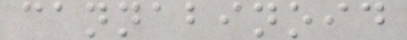cannabinoid
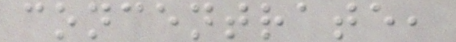concentrate,
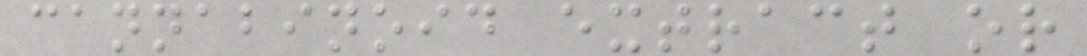cannabinoid extract or
